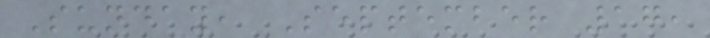Sunday, September 17,
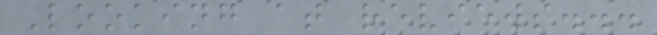Looking at reviews...
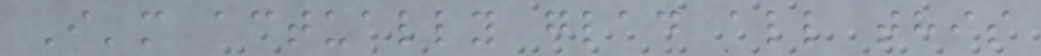I'm actually glad all this
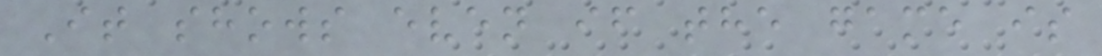It shows even if the game is
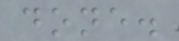done.
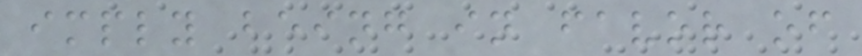imply being in favor of
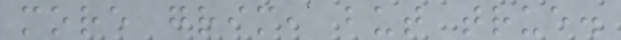more grim, but true.
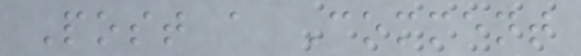Post a Comment
